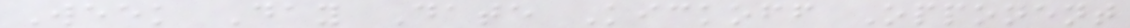Week Day Date Kickoff Opponent
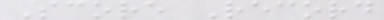Score Record
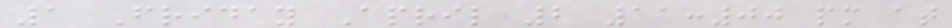1 Friday April 2 11:00 pm at
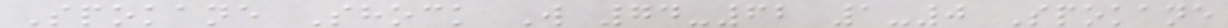Spokane Shock W 74-62 1-0 Spokane
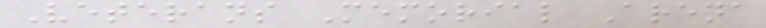Veterans Memorial Arena
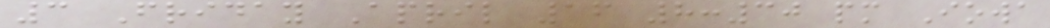3 Friday April 16 8:30 pm Iowa
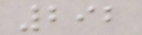292
